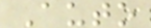Auto
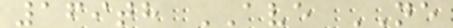169th AVE NE
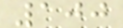100
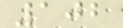102
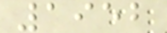1952
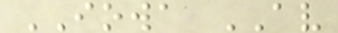IOWA AV
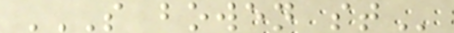S BOWEN ST
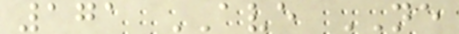171 AVE NE
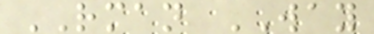RMAN WAY
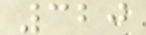320
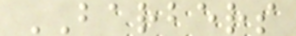BARBERS
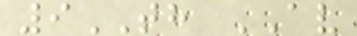9TH AV
